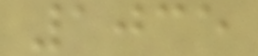1035
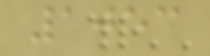1053
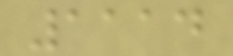1114
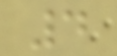4
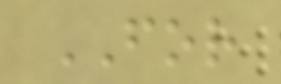FOR
